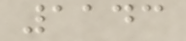1143
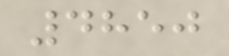4850
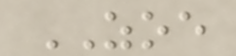ZOE
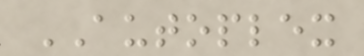AUTOPLEX
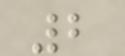2
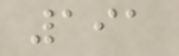191
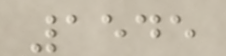1545
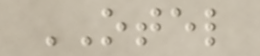OTEL
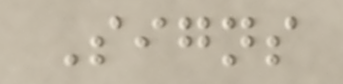Signs
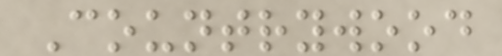Countrywood
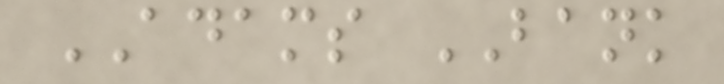ADAMS BANK
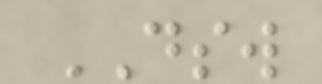DSW
